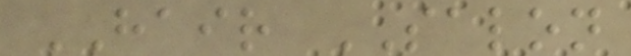HAIR SALON
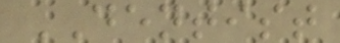DENTIST
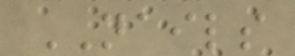NAILS
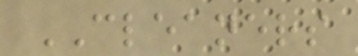CLEANERS
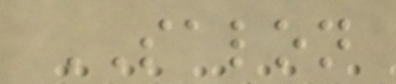SALON
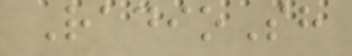RadioSh
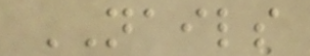NAILS
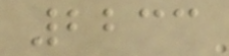2233
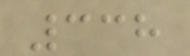338
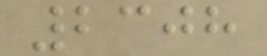2308
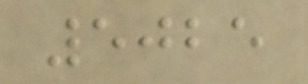5025
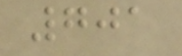701
